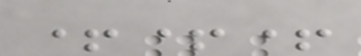+++
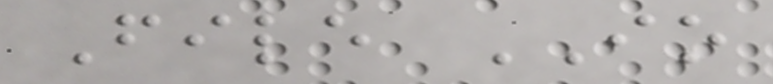File IO
